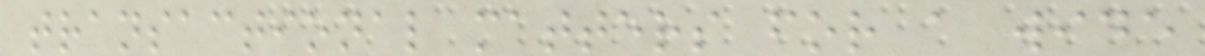transactional matters for a wide
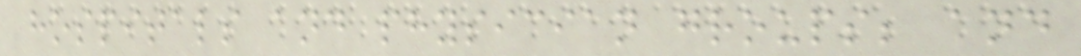hospitals and physician groups; and
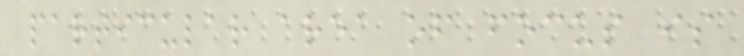particular area of focus is
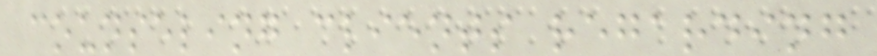counseling clients regarding
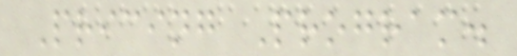Pricing Program.
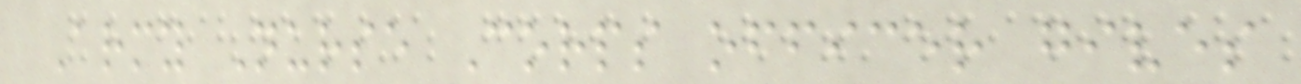Army Nurse Corps officer gives
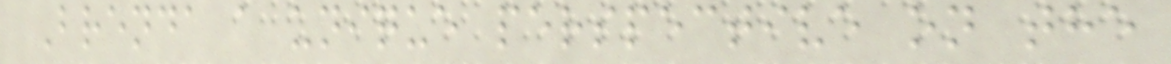Brenda a unique perspective on the
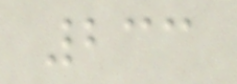233
